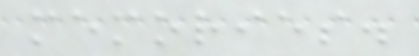memories.
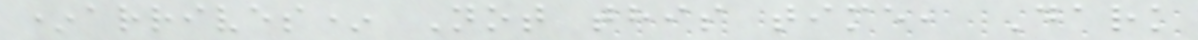*arrives* Not this time, Dark
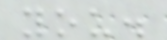you.
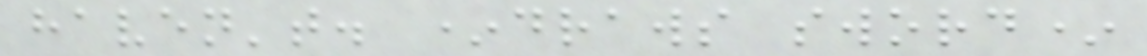haven't. *draws sword*
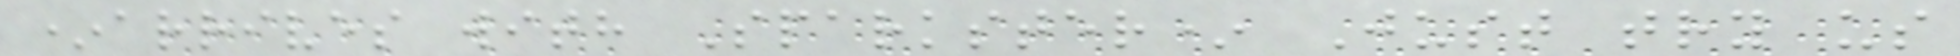*arrives with Sparkster* Just try us
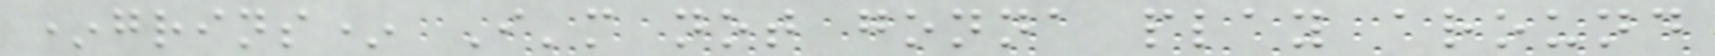*grins* I'm not gonna play around
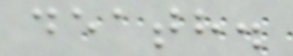death.
